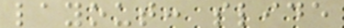layout: slide
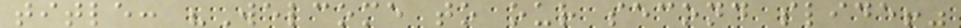title: "Welcome to our second slide!"
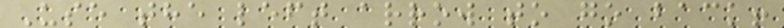Use the left arrow to go back!
